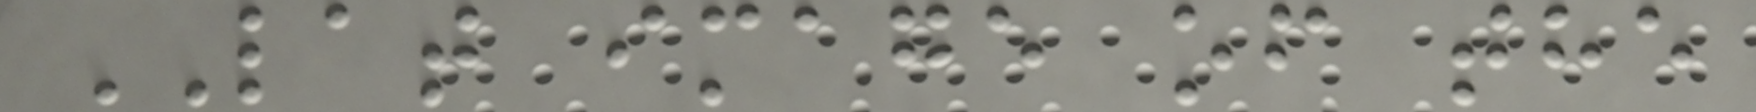LAT image of the
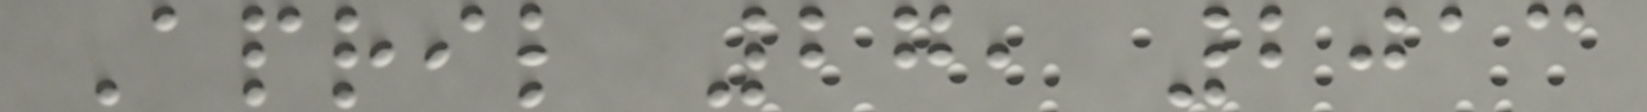April 27, 2013
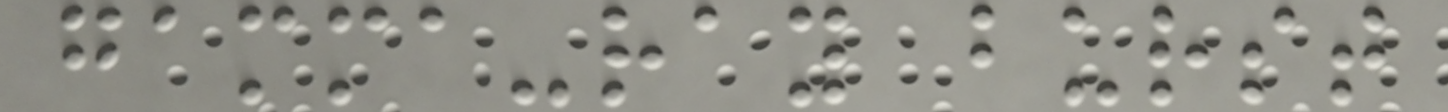gamma-ray burst
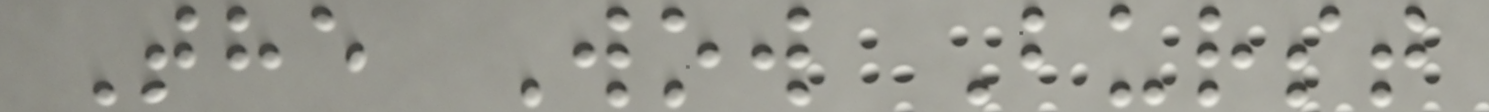The Wow Burst
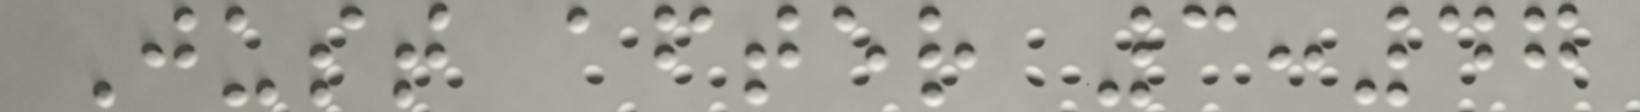Just after 3:47
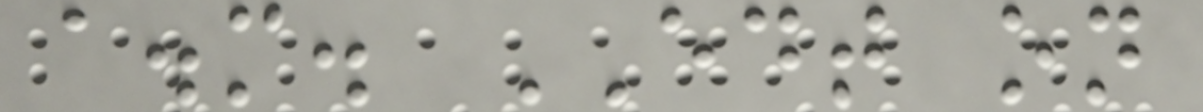a.m. EDT on
